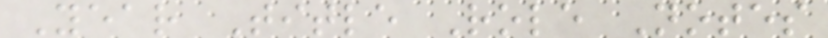Year Title Role Notes
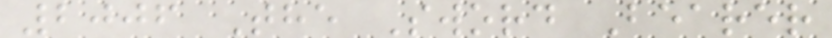2006 The Sword Bearer
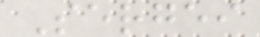Sergei
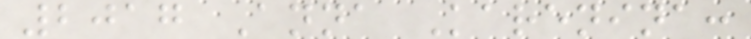2017 Anna Karenina:
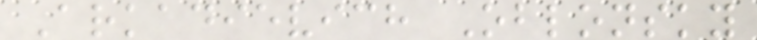Arkadievich Oblonsky
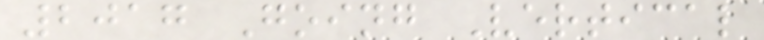2017 Going Vertical
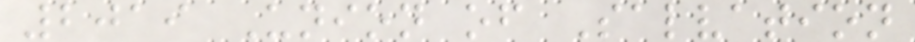2019 Union of Salvation
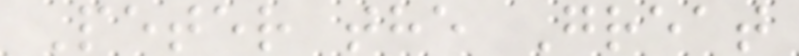Peter the Great
